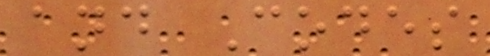and Codes
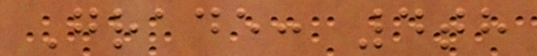Grade: 4th
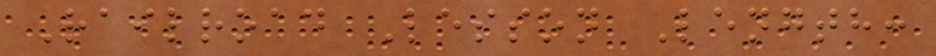Railroad Lesson Length:
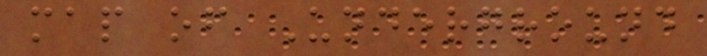map of Underground
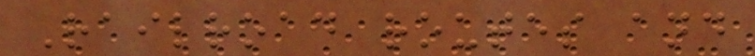Railroad routes and
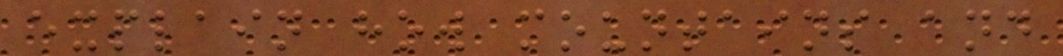explain how mountains and
